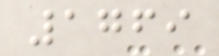1769
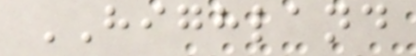HIGHLAND
